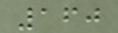160
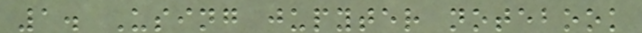1. Using jupyter notebook
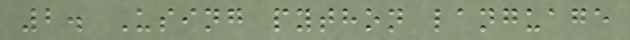2. Using python language
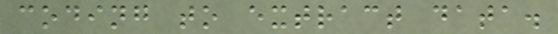coding to extract data.
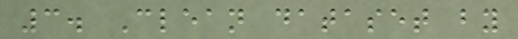3. Clean dataset by
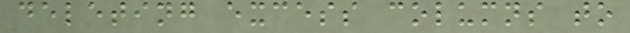deleting excess columns to
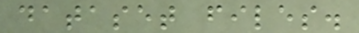dataset files.
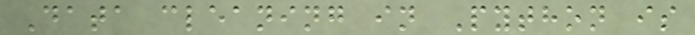Data cleaning in Python is
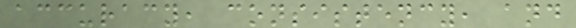accuracy, consistency, and
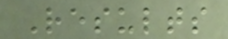Results
